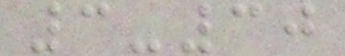3-30
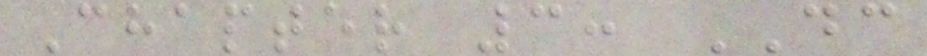Chapter 3: DC
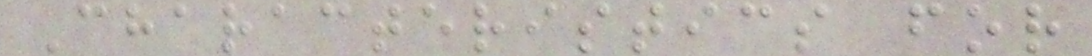Characteristics for
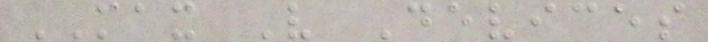MAX V Devices
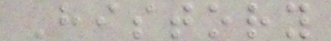History
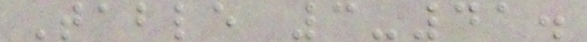Table 3-41.
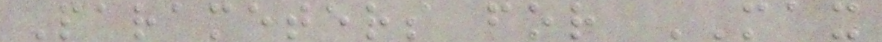Parameters for MAX
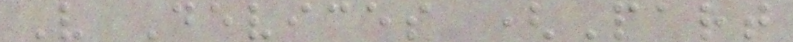V Devices (Part
